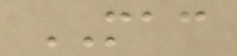MAC
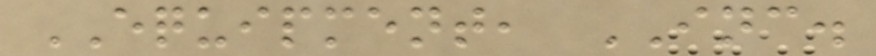EQUIPMENT, INC.
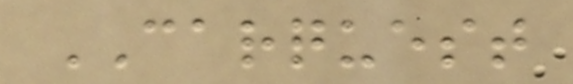CARQUEST
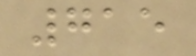715
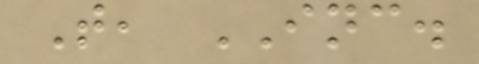T, INC.
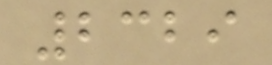2329
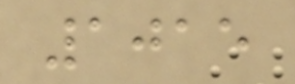1015
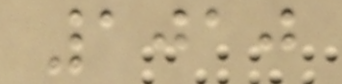1010
